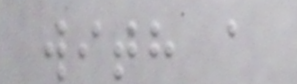with a
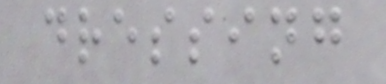dressing
